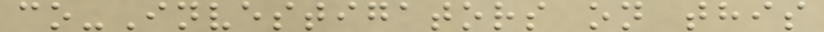co-Investigators on this
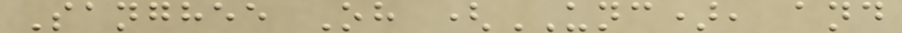Sanghee Oh (UNC), and
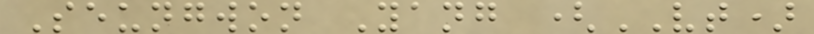Seungwon Yang (VT)
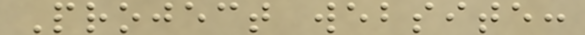Project website:
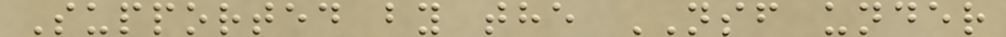Supported by the NSF under
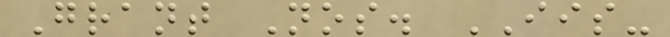Grant Nos. IIS-
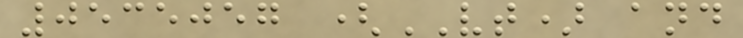0535057 (VT) and
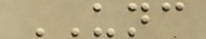UNC
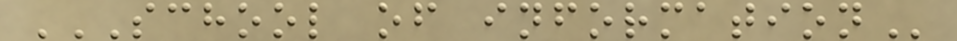SCHOOL OF INFORMATION
